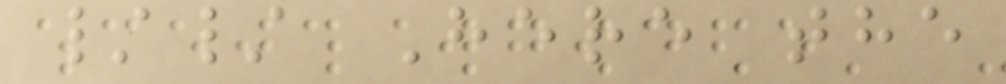// Here the
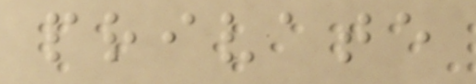private
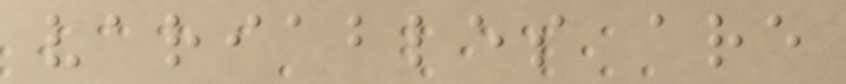variables are
